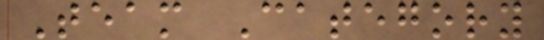Team Category
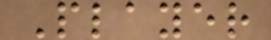Player
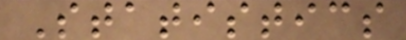Statistics
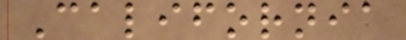California
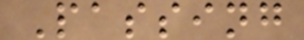Passing
